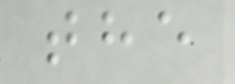the
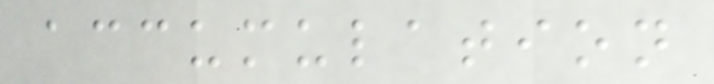accumulation
